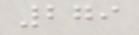279
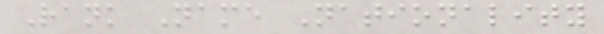Rank Name Nationality
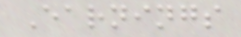Earnings
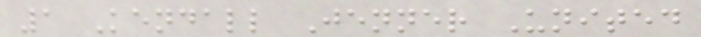1 Kendall Jenner United
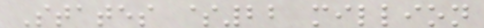States $22 million
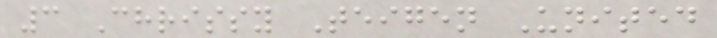3 Chrissy Teigen United
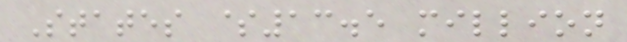States $13.5 million
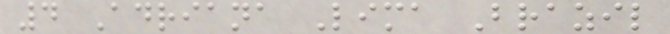4 Adriana Lima Brazil
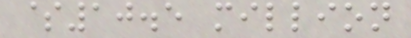$10.5 million
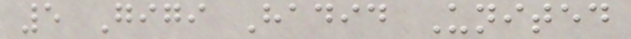5 Gigi Hadid United
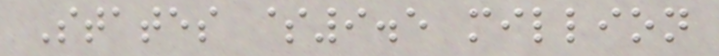States $9.5 million
